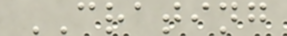CRATING
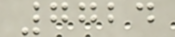7724
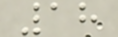18
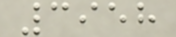3958
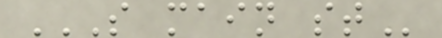S MAIN ST
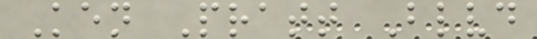Ken Pratt Blvd
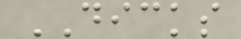DICKS
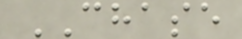CHASE
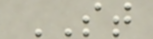ST
